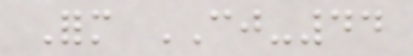Form CJ-44
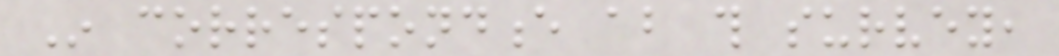In correspondence about this survey,
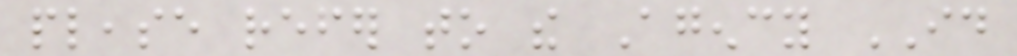please refer to the Agency ID
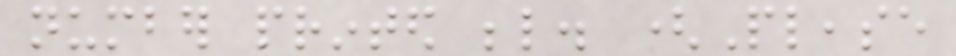number printed below. (Please
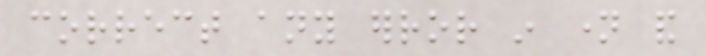correct any error in name and
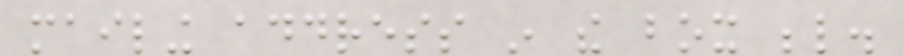mailing address in the box below.
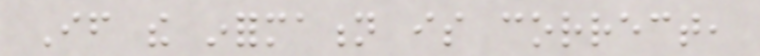If the information is correct,
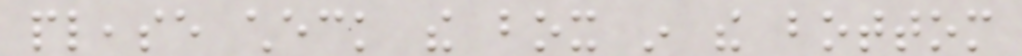please check the box in the bottom
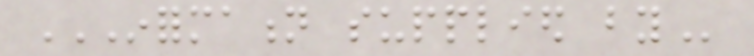INFORMATION SUPPLIED BY
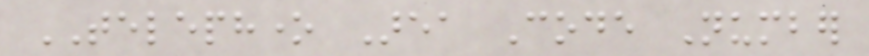TELEPHONE Area Code Number
